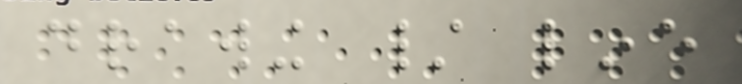drawing / line
